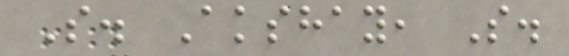S. Akshay, S.
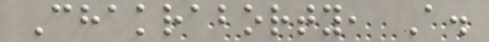Chakraborty, A.
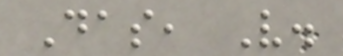Das, V.
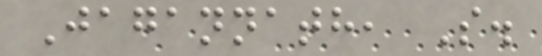Jagannath, S.
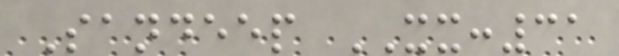Sandeep XX:31
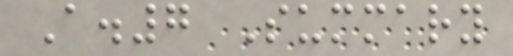A.7 Summary
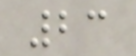23
